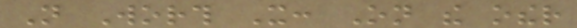Not Worth It: On the other
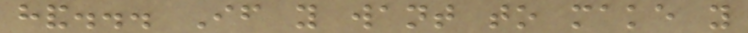hand... If you want to make you
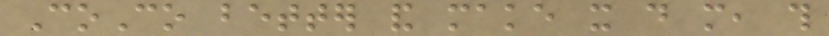CoCo better and make it do more, this
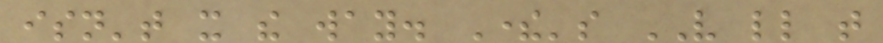isn't it the way. There's VERY little that
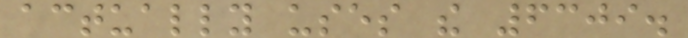actually uses the 6309.
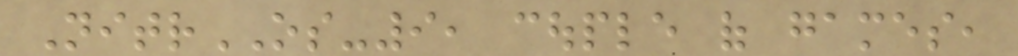NitrOS-9, couple of games,
